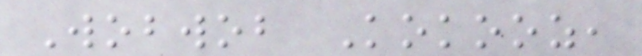Wobwob Kokooz,
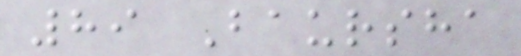89 Baursha
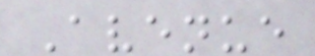Avenue
